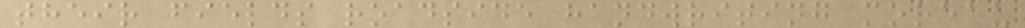their fields roadside handwriting moreau
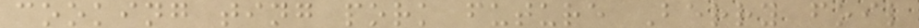cooking ting pork future Berry foil
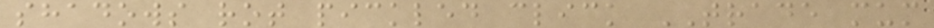shadows rot pickled click TRADE mum
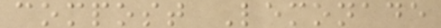compost Lemonade
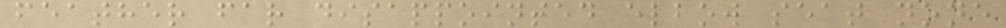feather far disappointed elbow seat none
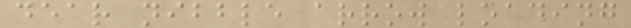dear nibble arrow loading
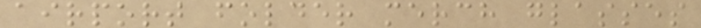airport folder merch glasses
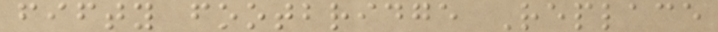fifty footbridge Replace
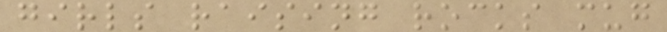girls raising rocks mug
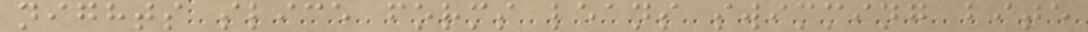nights slice forms leans swimming bite
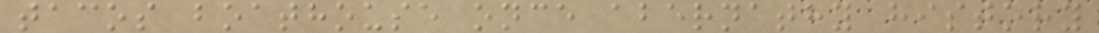tacos boathouse once abernathy history
